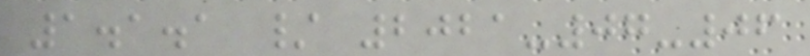1.1.1 / 2021-07-06
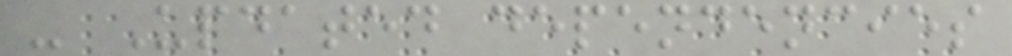- Updated dependencies
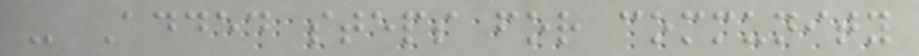- Added steps for community
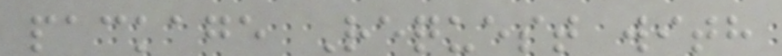package Request with
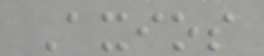Axios
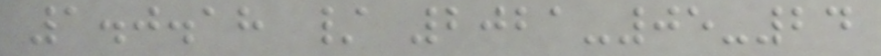1.0.18 / 2021-05-24
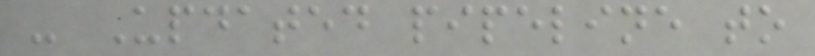- Updated pipeline to
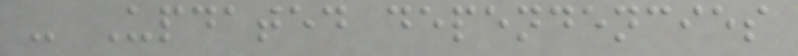- Updated dependencies
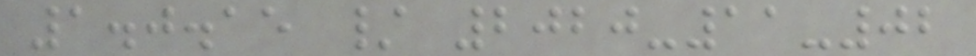1.0.15 / 2020-11-02
